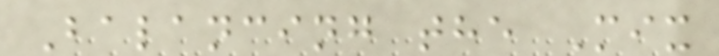Balancing the Mix
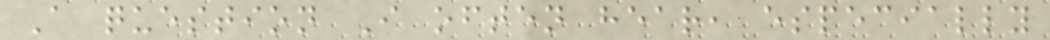A question I often hear, especially
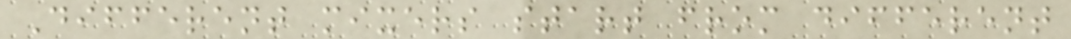Different mixers start from different
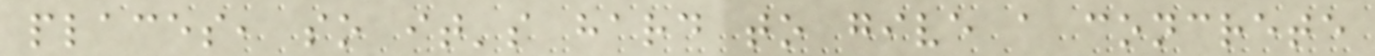places, so it's hard to give a concrete
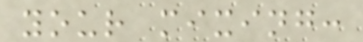your mixing:
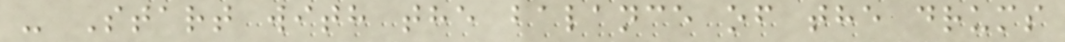- Start with the balance of the drums
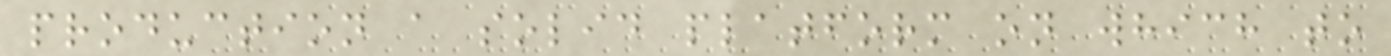production a solid platform on which to
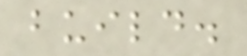build.
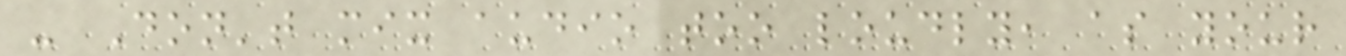- Don't mix audio too loudly, as your
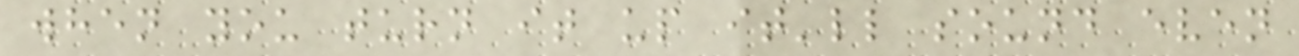when you turn it up it'll sound even
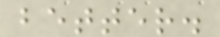better.
